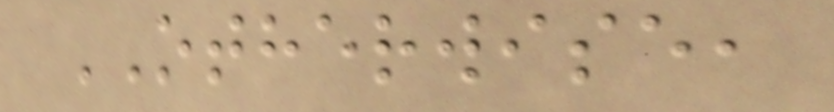OTHERWISE,
